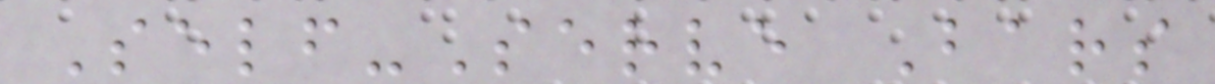Self-Serve Bars
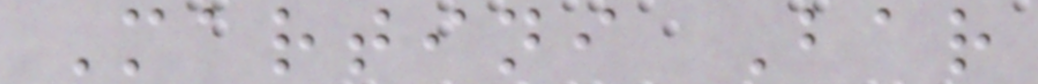Martini Bar
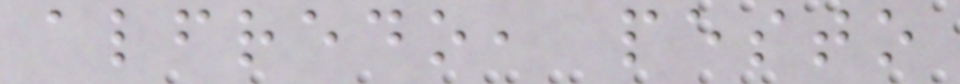alfredo, pesto
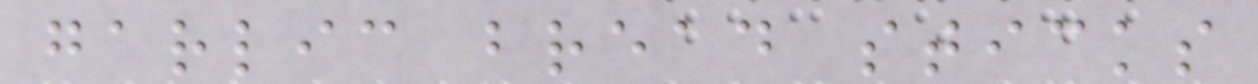garlic bread sticks
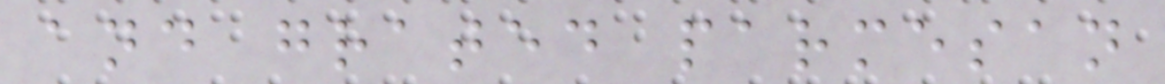and grated parmesan
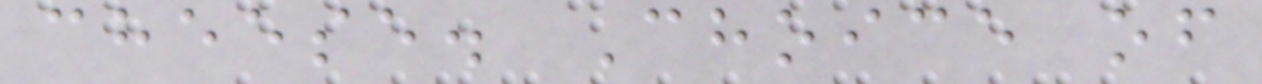cheese. Choice of
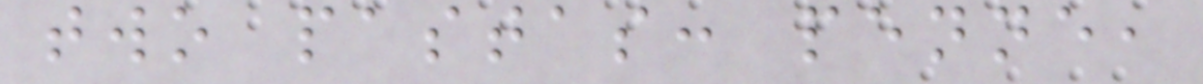two pastas: penne,
